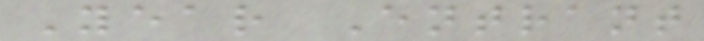Year Entrant
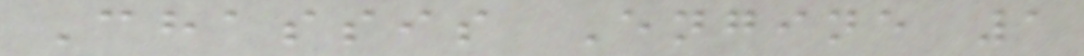Chassis Engine 1
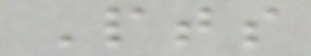Pts
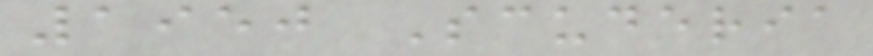1950 Scuderia
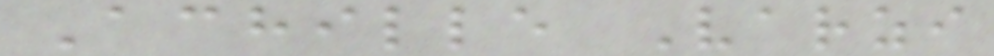Achille Varzi
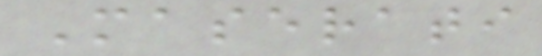Maserati
